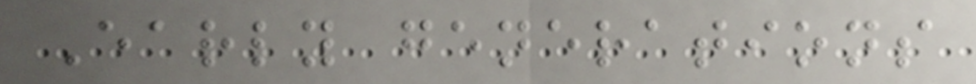Early generations
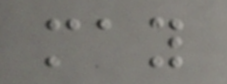may
